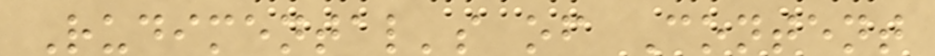Rudimental's of Content
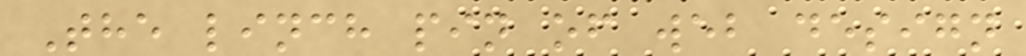The linch pin of web design
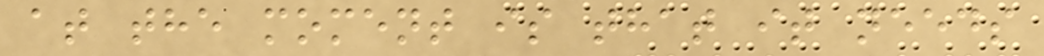at the moment is that it needs
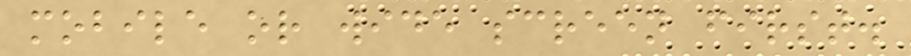mobile or wide screen first.
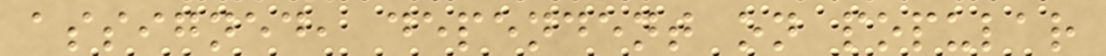assigned, dependent on popular
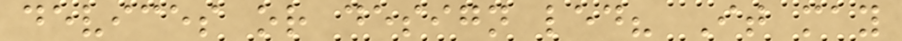devices or design led? It may
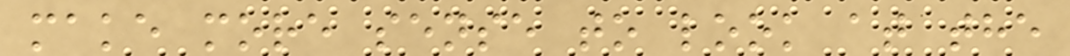make more sense to look at the
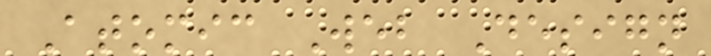Atomic Web Design
